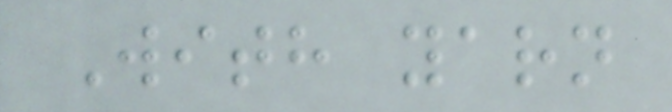With yarn
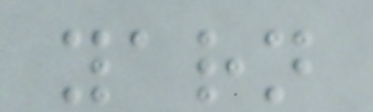yarn
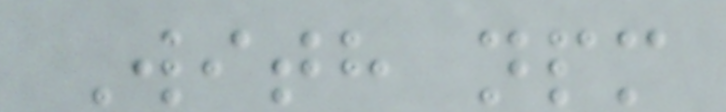With npm
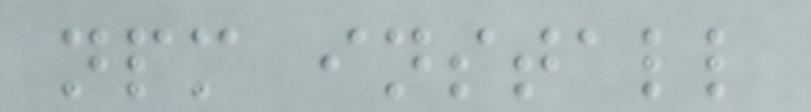npm install
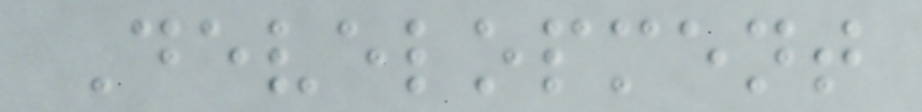Development
